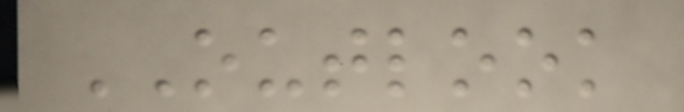OUTLOOK
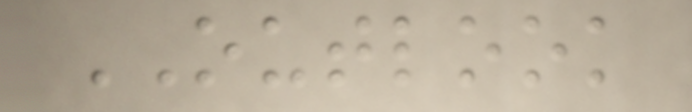OUTLOOK
